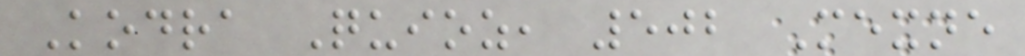Kodra Quioz, 502 Mexne
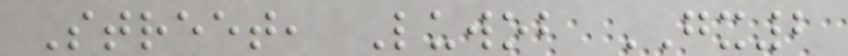Street, Luwob GX2
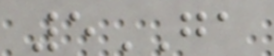5GA
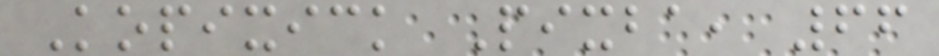Kopixick Pixba, 66
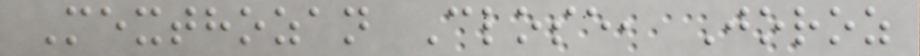Mexthozan Close, Joroz
